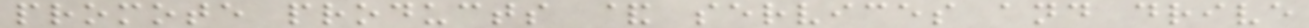promote products & services and drive
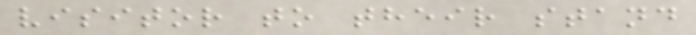visitor to their stand
